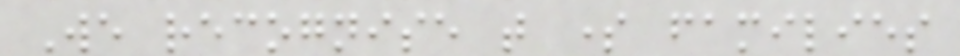We recognise that some families
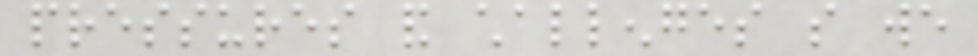pressures and challenges so we
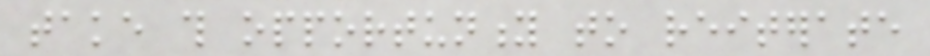take this opportunity to reiterate
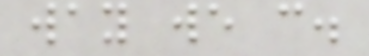way we can.
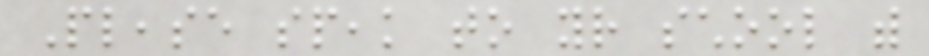Please speak to your school with
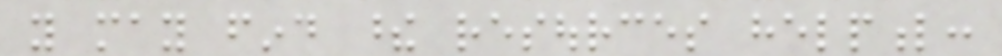you may find these resources helpful:
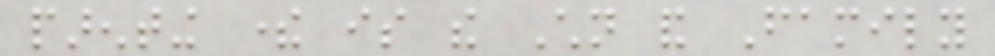parenting there is the Children and Family
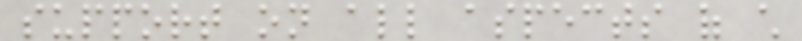support on all aspects of child
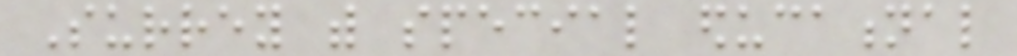Surrey with special educational
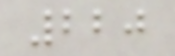220
